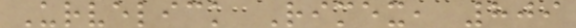Urvelick Rimex, 809
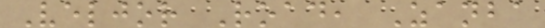Veljor Road, Zanba
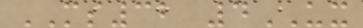MS32 4UX
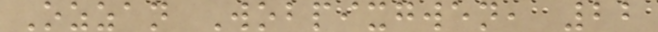Ozzan Wobpixgwen, 22
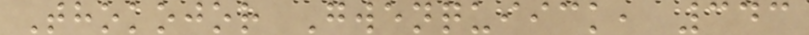Thokojor Gwenquiick, 343
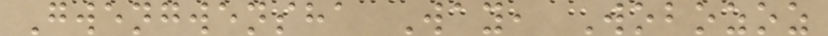Gwengwensha Way, Wobozoz
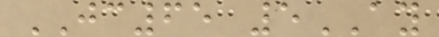JC65 5AY
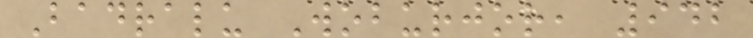Badralu Woburjor, 942
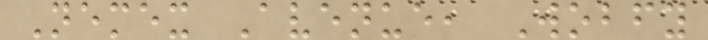Nemex Avenue, Wobfy
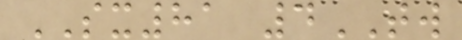SX81 4TW
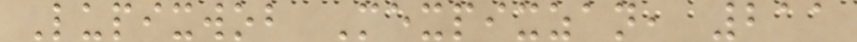Lupixwob Mexpixzan, 211
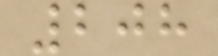208
